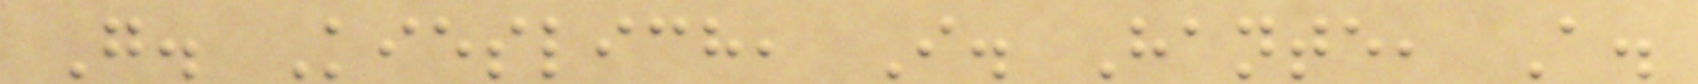G. Kieslich, I. Hante, A.
